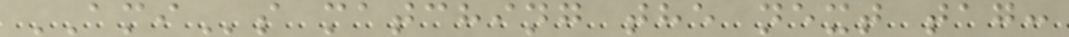AMIs matching the next tag:
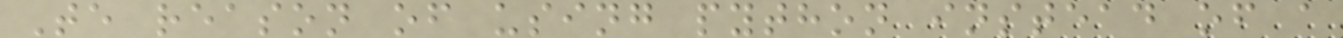Te reason of using python instead of a
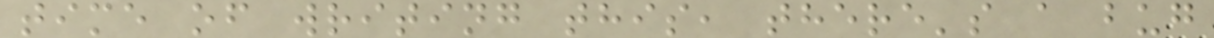time of writing this, there's a bug
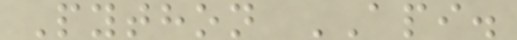Python API.
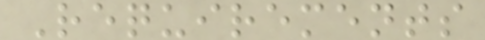Requirements
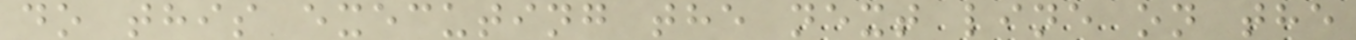do this executing the next line on the
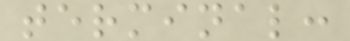terminal:
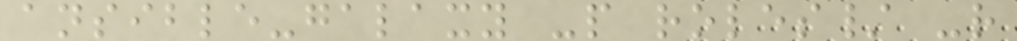ansible-galaxy -p roles/ -r
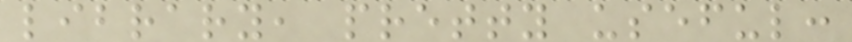library, pretty useful:
